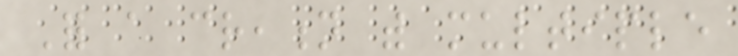For a creation with multiple
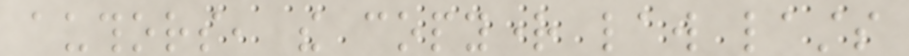authors, the copyright law lasts
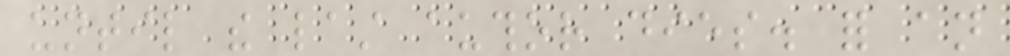until the last author dies. for an
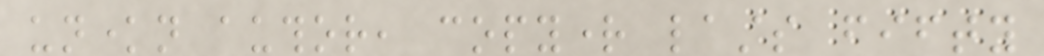unknown author, copyright lasts fifty
